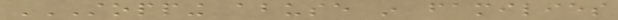STOPPING ABUSE IN FAMILIES
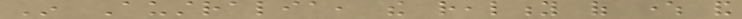In Australia, the reality of where and
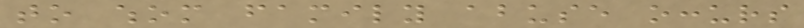to whom family abuse occurs
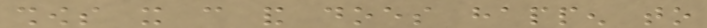shows it can and does happen to
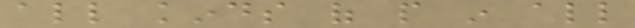all kinds of people in all
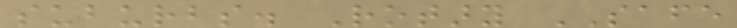suburbs. Rotary SAFE
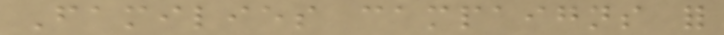Families campaigns for
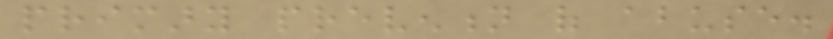primary prevention of abuse.
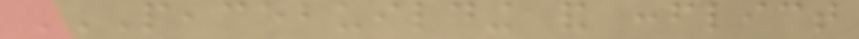PEACEBUILDING AND CONFLICT
